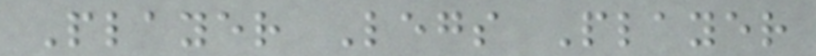Player Legs Player
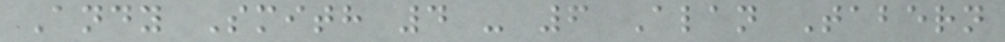Andy Smith 4 - 6 Alan Tabern
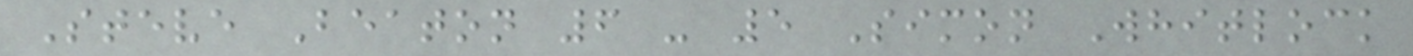Steve Beaton 6 - 5 Simon Whitlock
